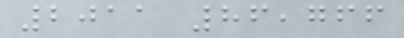2011 86,766
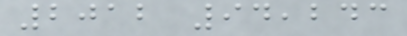2012 94,243
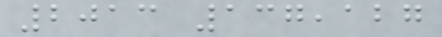2013 137,127
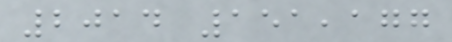2014 151,177
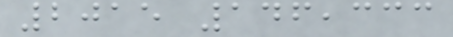2015 146,333
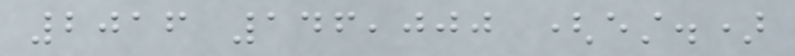2016 146,000 (est.)
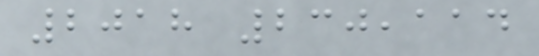2018 230,114
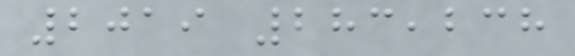2019 283,238
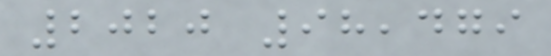2020 98,479
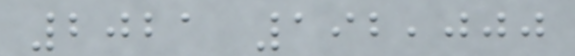2021 192,000
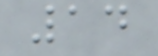14
